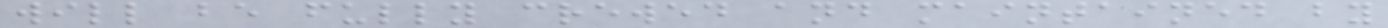will be fully crewed and maintained by
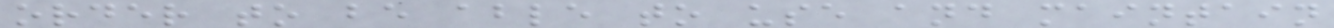order to be able to use and maintain
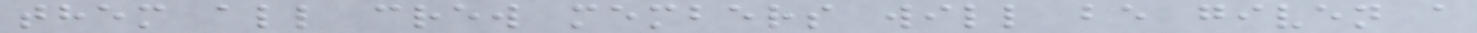them all crew members will be given a
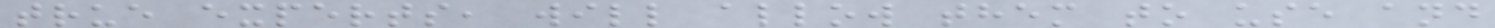true experts, will allow them to use and
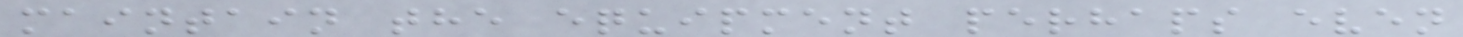maintain the equipment perhaps even
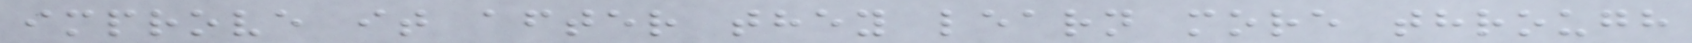improve it after they learn more through
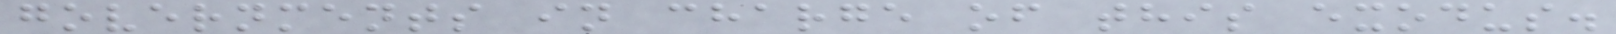governments in charge of this exodus.
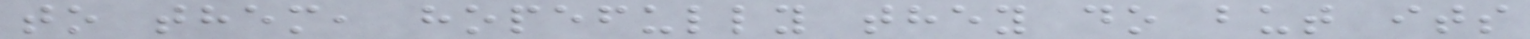to them, hopefully they do but its
